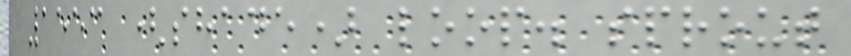1553 (shade) loop. sprout
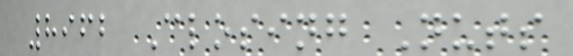8962 Closing Nuts
